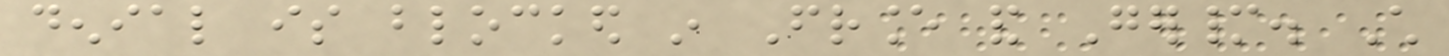denial is blocked in France and Germany. Child
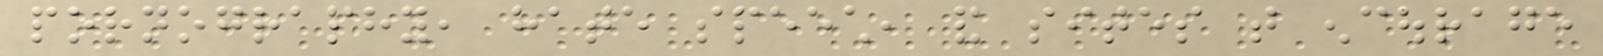pornography, hate speech, and sites that encourage
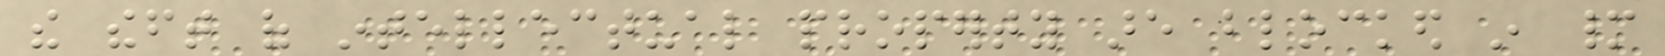the theft of intellectual property are blocked in many
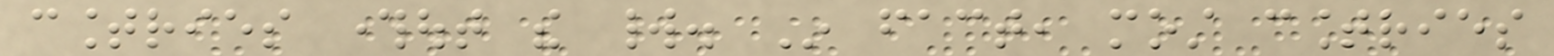countries throughout the world. In fact, most countries
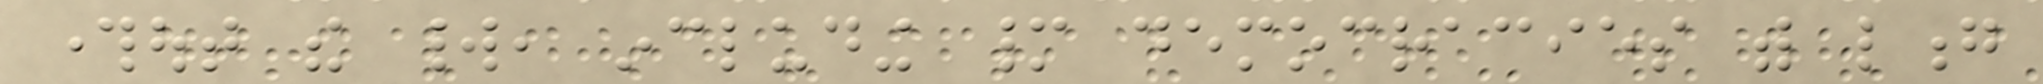throughout the world, including many democracies with long
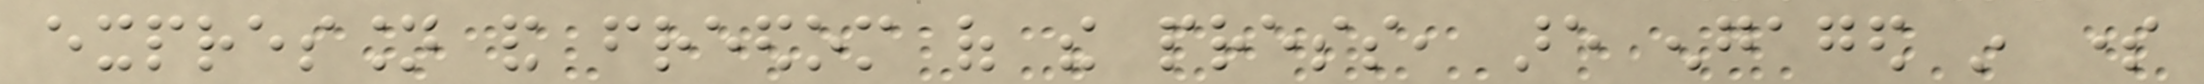expression and freedom of the press, are engaged in some
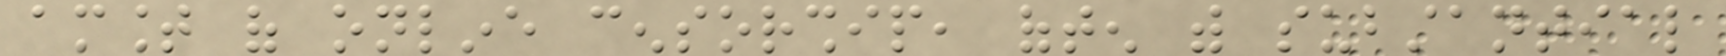amount of online censorship, often with substantial
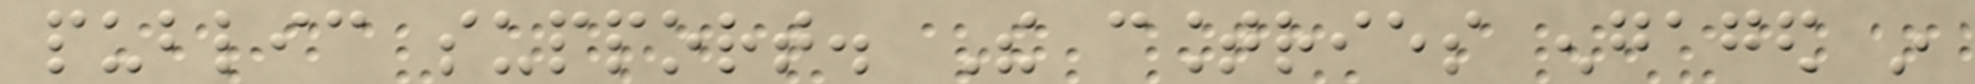public support. The countries engaged in
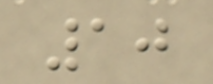10
